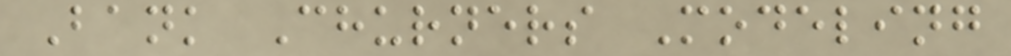Bank Churners Modeling
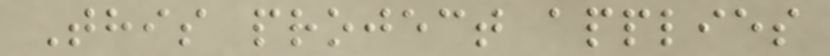This project applies
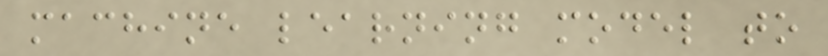machine learning model to
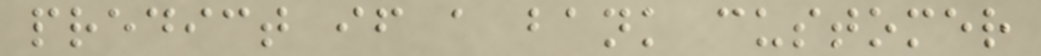predict if a bank customer
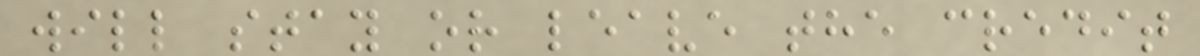will stay or leave the credit
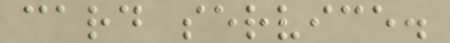card service.
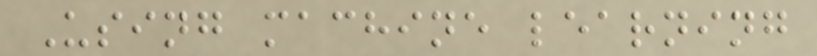Using machine learning
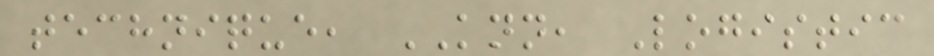technique, KNN, Logistic
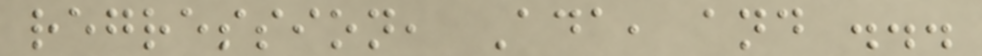regression, Ada, and ...
